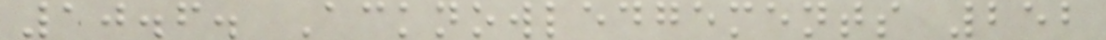10.6. Acknowledgements 252
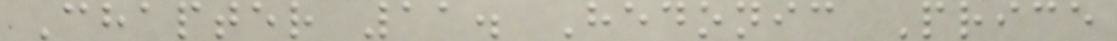Chapter 11. Hedonic Price
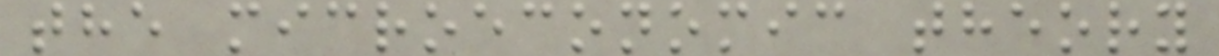the microeconomic theory
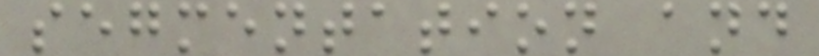segmentation and
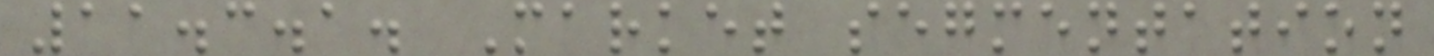11.3.1. Market segmentation
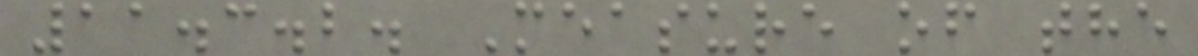11.3.2. Measure of the
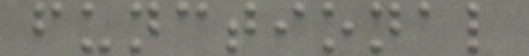functional
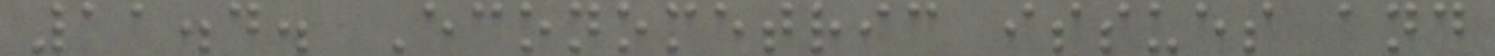11.4. Econometric issues and
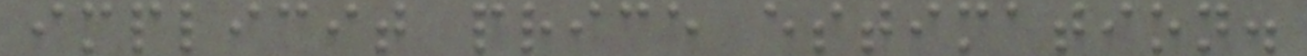implicit price estimation.
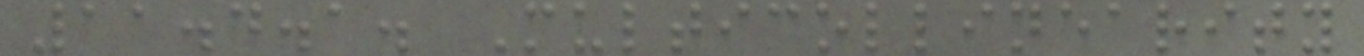11.4.1. Multicollinearity
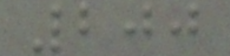200
